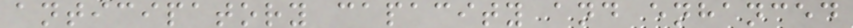anticipatory capacity and enhanced
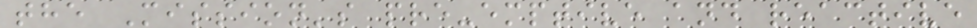the Mission's pre-emptive and reactive
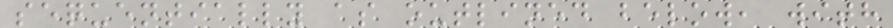sequentially as outlined below, with
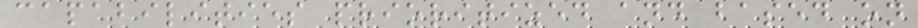capabilities prioritized and based on
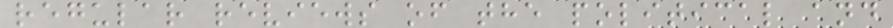regular reviews of the political and
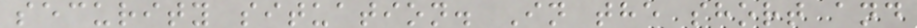security situation. In the short and
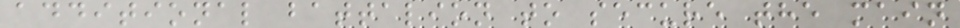additional battalion to secure the main
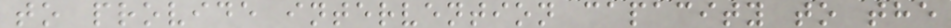to provide intervention capacity to the
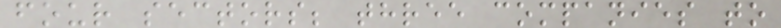four sectors; three companies to
